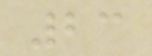23
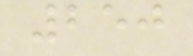250
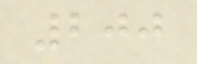200
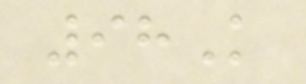98K
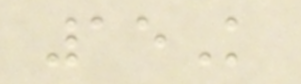15K
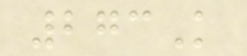273K
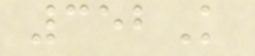352K
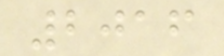2016
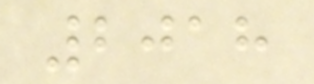2018
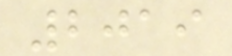2019
